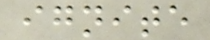ignite
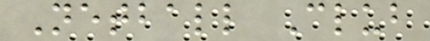Netball Club
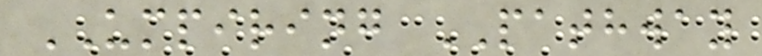UMPIRING PATHWAY
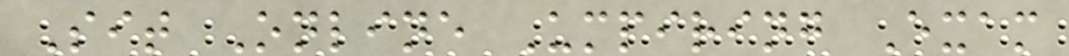Sit Online Umpiring Exam
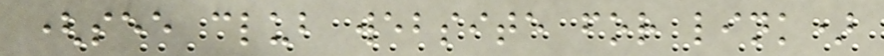(see club website for link)
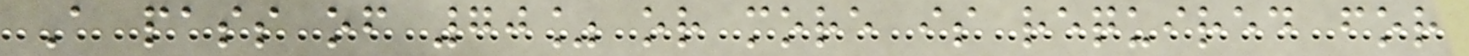A pass of 70% or more is required for
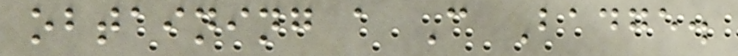obtaining a C Badge.
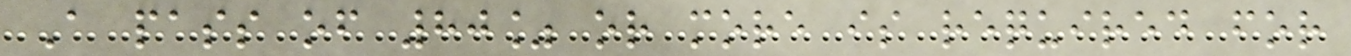A pass of 80% or more is required for
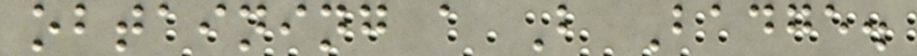obtaining a B Badge.
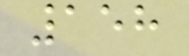158
